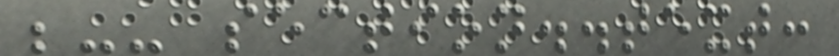;-- section..text:
